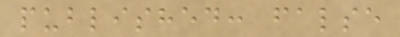published: false
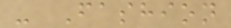- Fashion
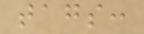tags:
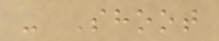- Shoot
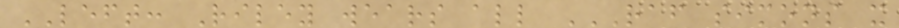LEFT: Riley wears all RAF SIMONS X
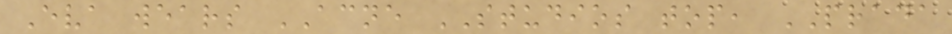Eva wears ACNE STUDIOS top, PRADA
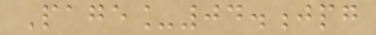Page_04.jpg
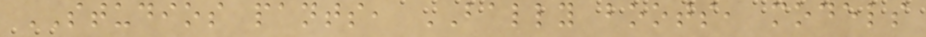STUDIOS pants, BALLY boots, models
